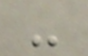-
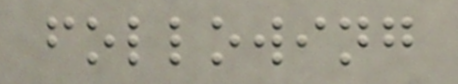following
